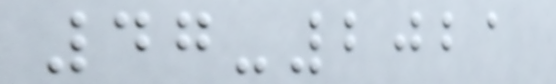47-2021
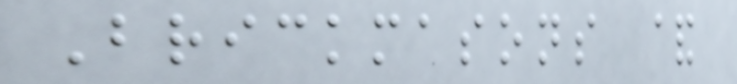Brickmasons &
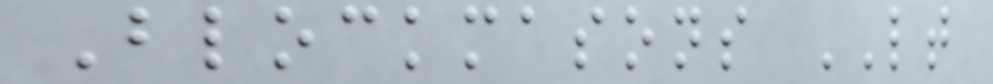Blockmasons LT
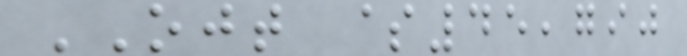OJT $45,790
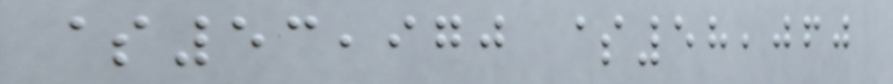$53,970 $58,060
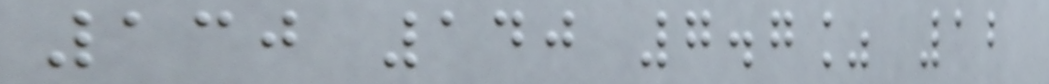130 140 7.7% 12
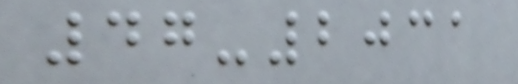47-2031
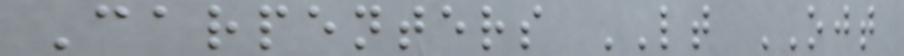Carpenters LT OJT
